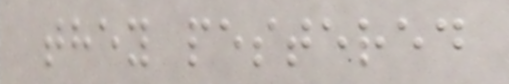they pestered
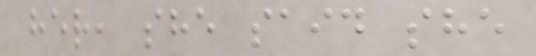her, she said she
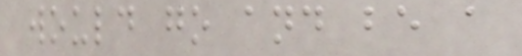would go and be a
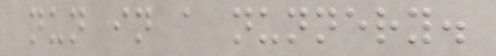nun in a nunnery.
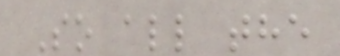So all the
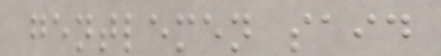gentlemen said
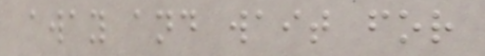away and wait for
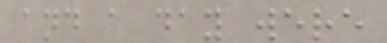and a day were
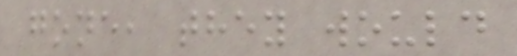gone, they would
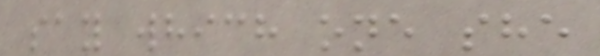say which one she
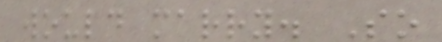would marry. So
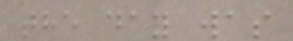the day was
